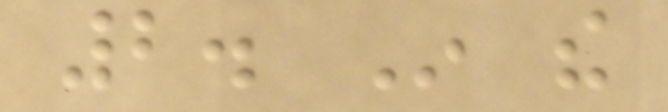2. In the
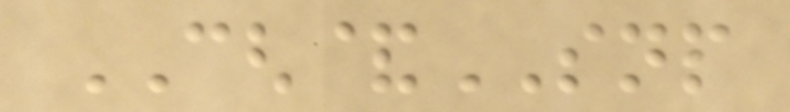CGH&SNP
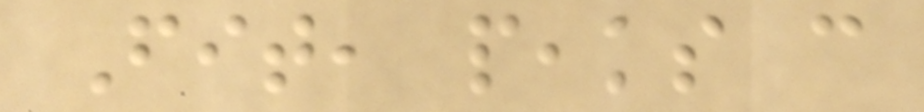Fit, peaks can
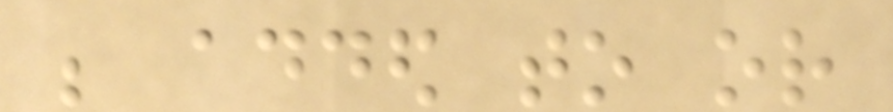be added to or
